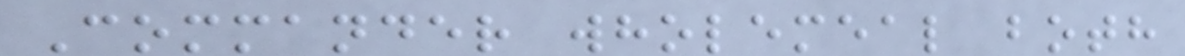Commander wholemeal both
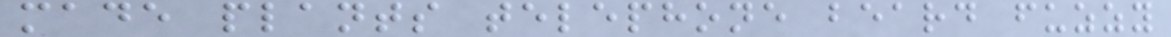made plants telephone beard fuzzy
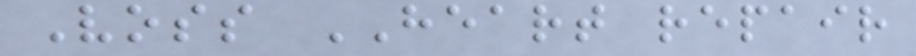Voss HEART repair
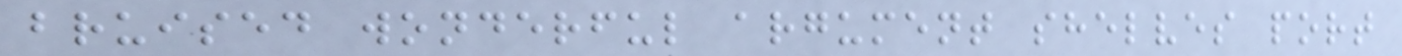bruised wonderful argument shelves port
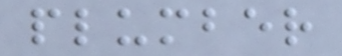plumber
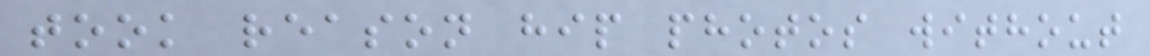took reason hip photos without
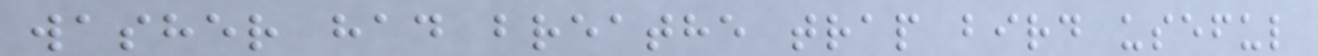washer had breathe trap bird useful
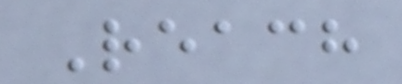Reach
